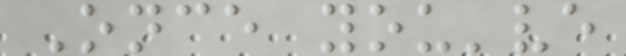Once you've
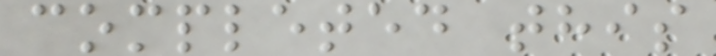completed this
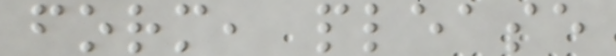form, please
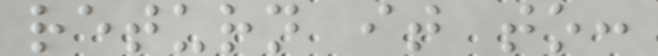return it to:
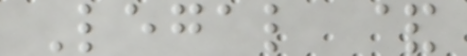Legal &
